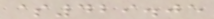$429.05
